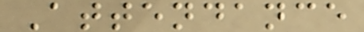Attendance
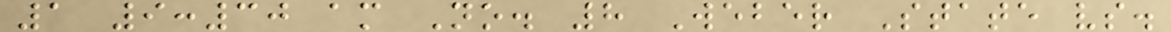1 9:30 am No. 8 Weber State vs.
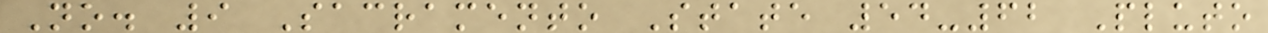No. 9 Sacramento State 54-62 Pluto
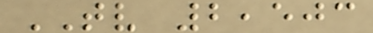TV 2,503
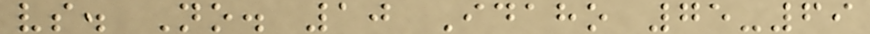vs. No. 10 Idaho 75-69
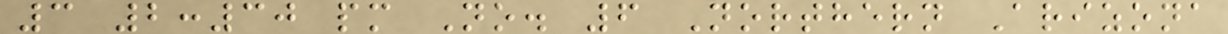3 2:30 pm No. 6 Northern Arizona
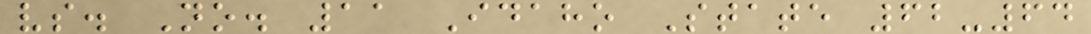vs. No. 11 Idaho State 62-64
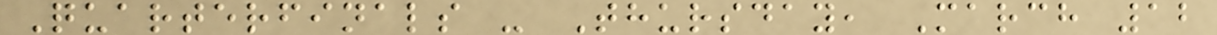Quarterfinals - Thursday, March 12
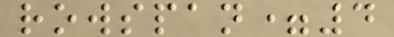rowspan=4
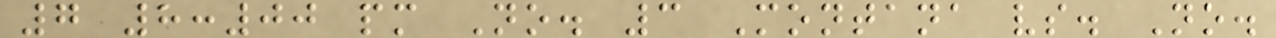7 8:00 pm No. 3 Montana vs. No.
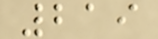219
